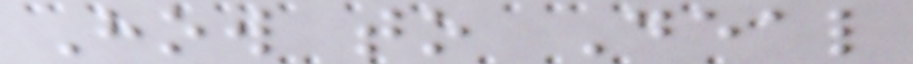How to Deal
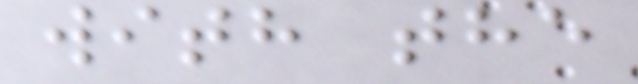with the
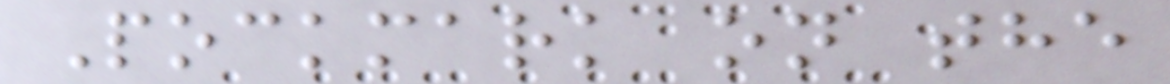Pockmark on the
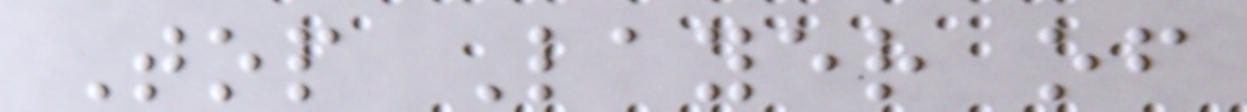Top Layer of
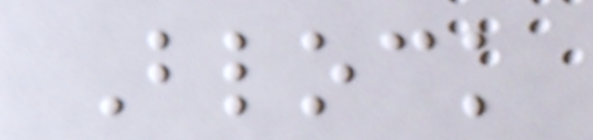Block
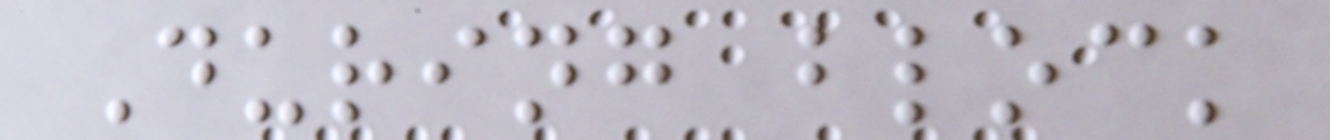During block
